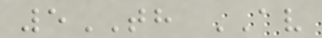5TH AV
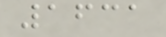1631
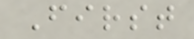First
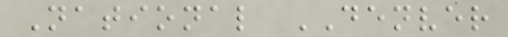National DENVER
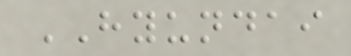HYUNDAI
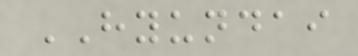HYUNDAI
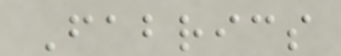Fabrics
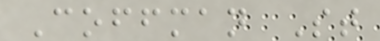Coffman St
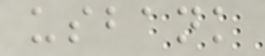usbank
